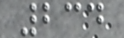234
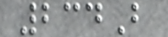234B
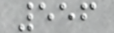556
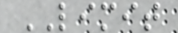LIMIT
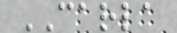CARLA
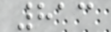813
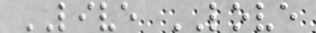LIVE LOVE
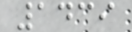1439
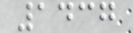1437
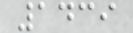1439
